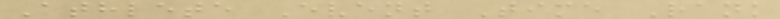Athlete Event Time Rank
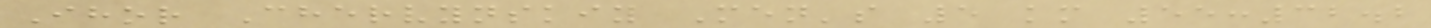Ihor Chervynskiy Men's 5 km 55:32.2
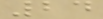24
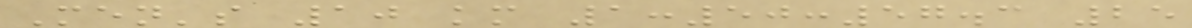Men's 10 km 1:50:57.3 25
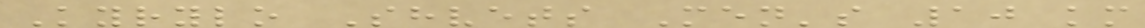Kyrylo Shvets Men's 10 km
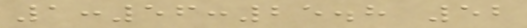1:56:25.8 52
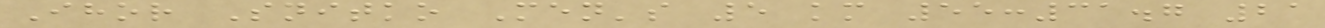Ihor Snitko Men's 5 km 55:31.7 21
